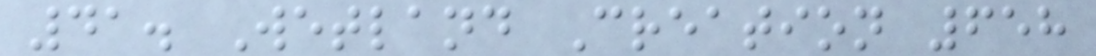41. Wetland Creation 658
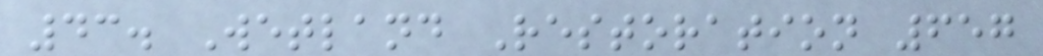43. Wetland Restoration 657
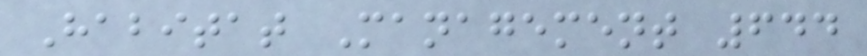Habitat Management 644
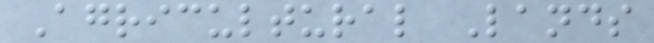Agricultural Lands
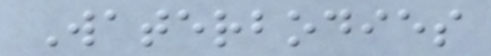Waterbodies
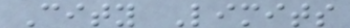City Limits
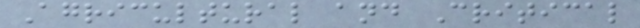Agricultural and Critical
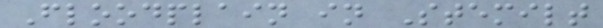Floodplain in Stemilt
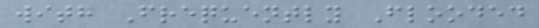with Frequently Flooded
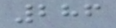286
